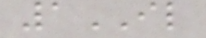1IL
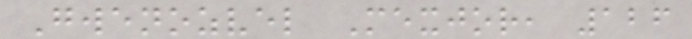Gwenozvel Mexjor, 126
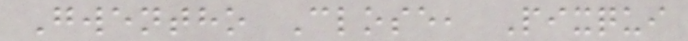Gwentho Close, Pixqui
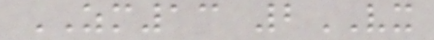ZM13 2VX
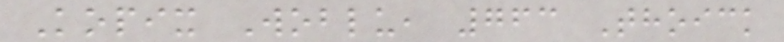Kopix Woblu, 763 Thoick
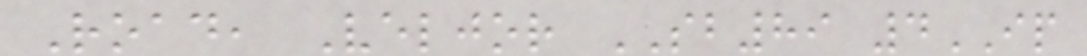Road, Veljor SB89 4IP
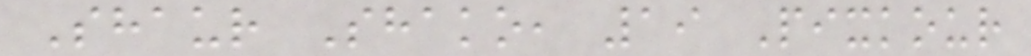Shaur Shako, 19 Pixkour
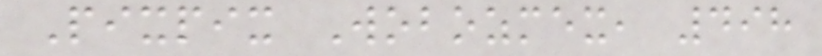Pixpix Wobozmex, 498
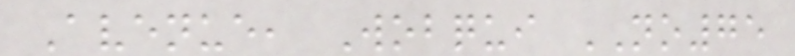Avenue, Wobqui NO75
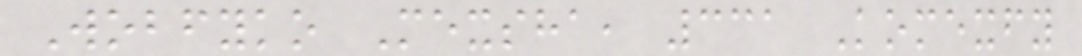Wobfyko Mexsha, 331 Komexfy
